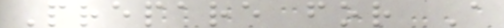Prepare for A
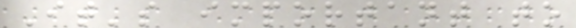It's important to
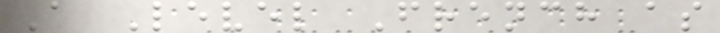A Level French as
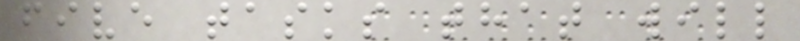five tasks that will
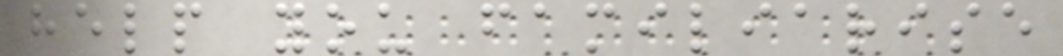help you familiarise
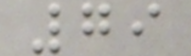79
